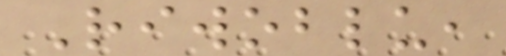Riwoblu,
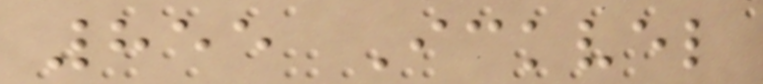855 Ickvel
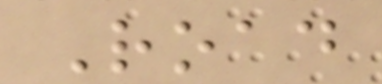Road
